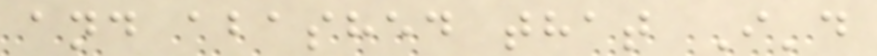and abashed that I'd
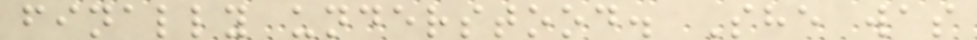finally understood. She was
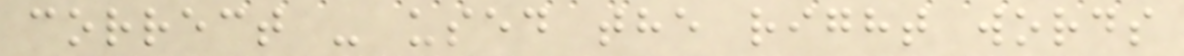correct - used the right words
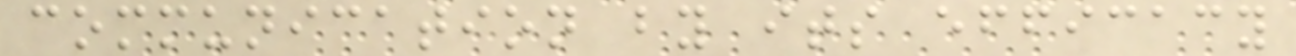communication by its efficacy
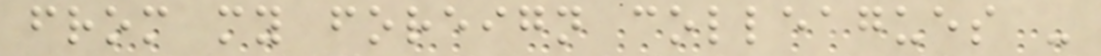from my foreign colleagues -
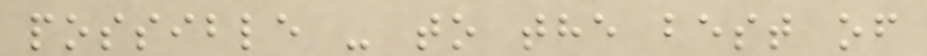possible - to the best of
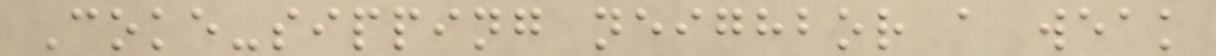Coke-sipping neighbor a weak
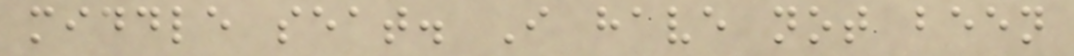middle seat. I have not been
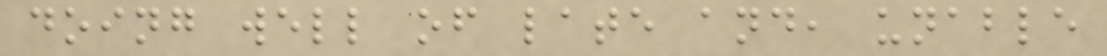doing well of late and, unable
